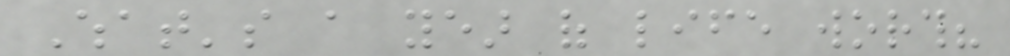What's a year of life worth?
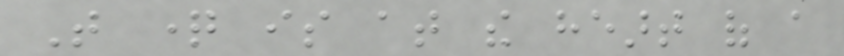That question is at the heart of a
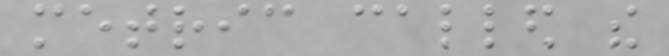metric called the
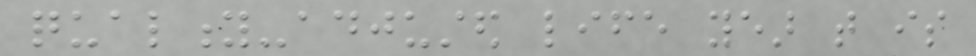quality-adjusted life year that is
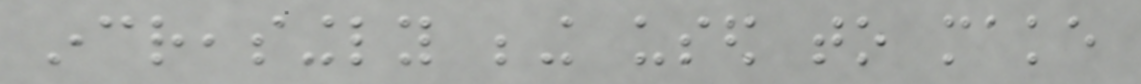increasingly being used to make
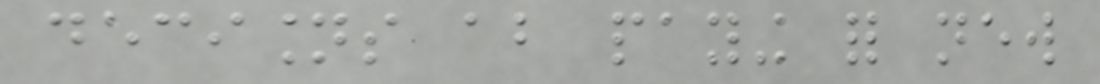decisions about paying for new
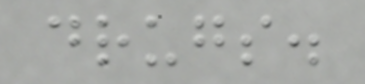drugs.
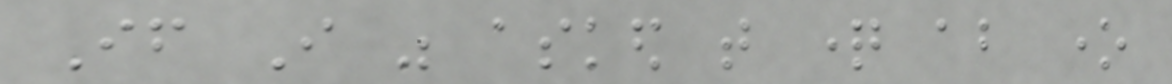If I was asked that question about one
